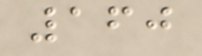160
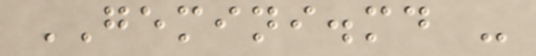GEMINI.md -
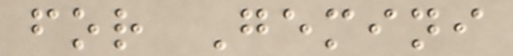for Gemini
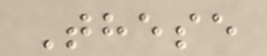These
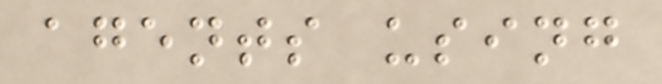agents using
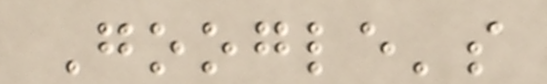Google's
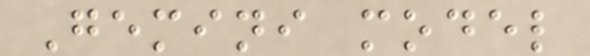Gemini model
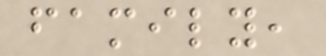family,
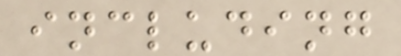including
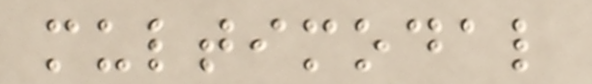multimodal
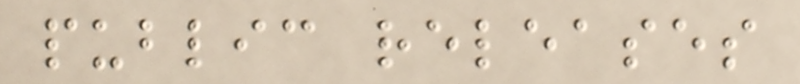public releases
